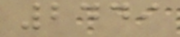2449
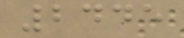2445
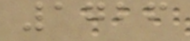1726
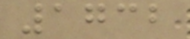1732
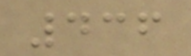436
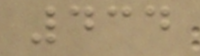434
